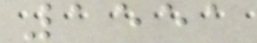1551
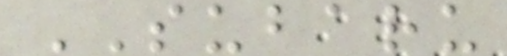SUBARU
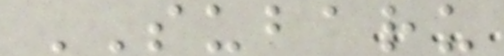SUBARU
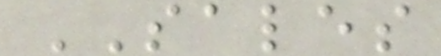SALES
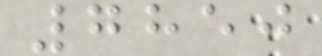7850
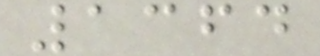1364
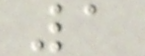1
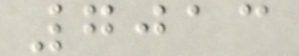7013
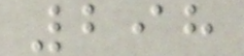298
